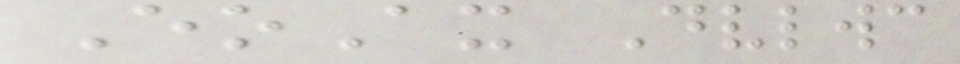EoAx Dvlwc
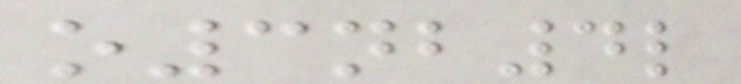o3nb4l
